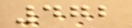472
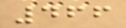466
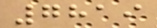7819
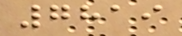7819
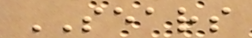SEARS
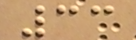33
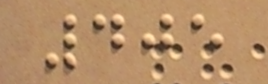405
